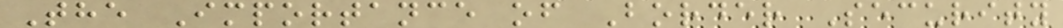The Importance of Border Security
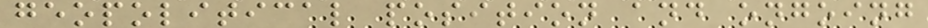geopolitical position and ongoing
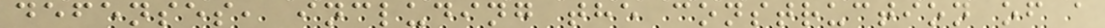defenses, including the construction of a
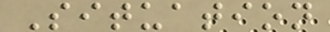Situation
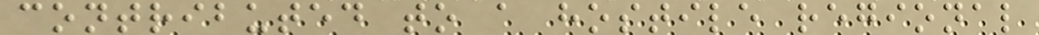contributed to a hostile regional
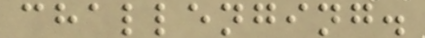challenging.
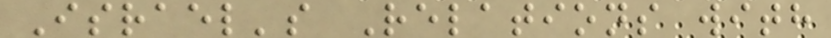Israel's Relations with
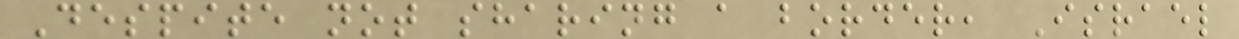Despite not sharing a border, Israel
